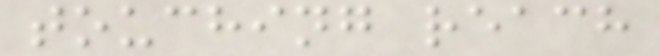touching reach
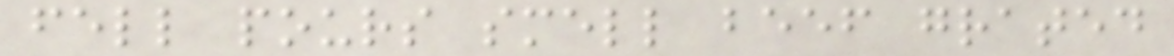fell pours smell beef grated
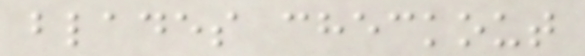blades checkout
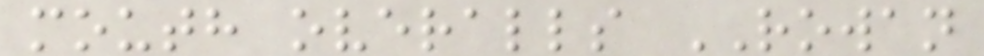mouth overalls ROWAN
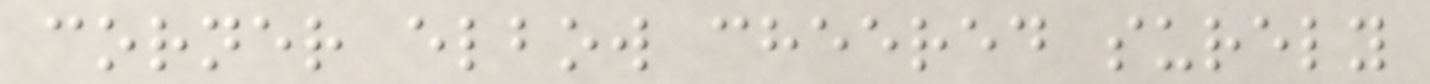corner elbow cheered surely
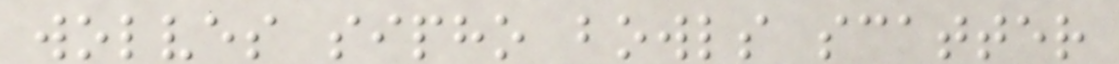wolves sipho bowls scatter
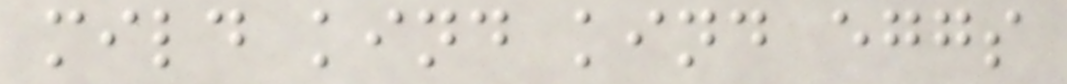mild kind kind eggs
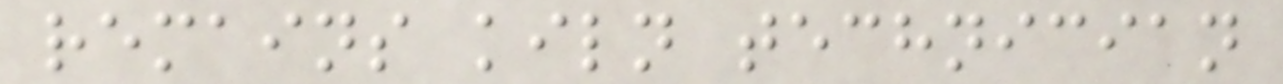remains kiln technician
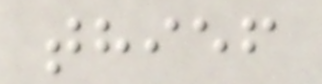thief
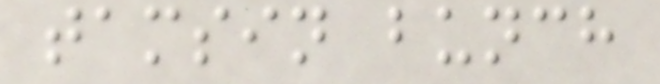tamsin bunch
